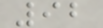92
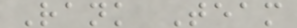Rank Team
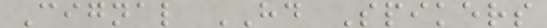Cignal HD Spikers
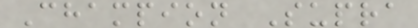Champion Supra
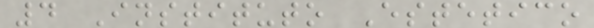4 Instituto Estetico
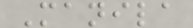Manila
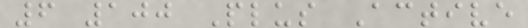6 100 Plus Active
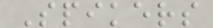Spikers
